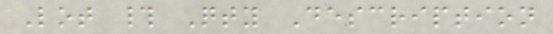Lot # Qty Description
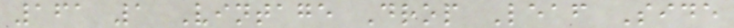161 1 Vintage Drop Leaf Side
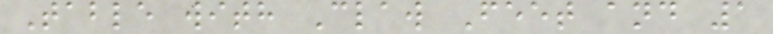Table with Claw Feet and 1
